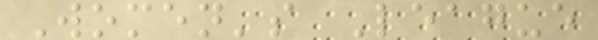Women's League
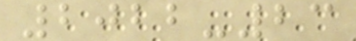2022-23
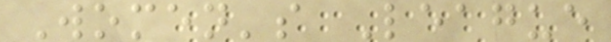Women's League
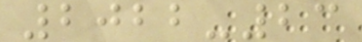2022-23
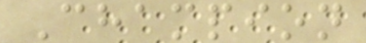Champion
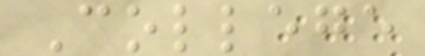College
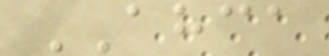AHCA
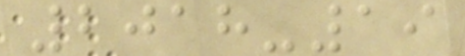2018-19
